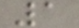1
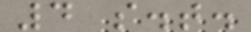4 s.t.
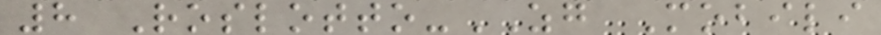8 Roslotto-ZG Mobili
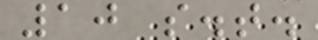10 s.t.
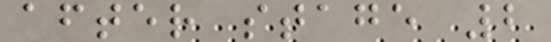after stage 2
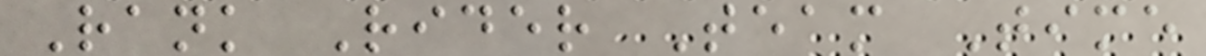Rank Rider Team Time
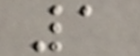1
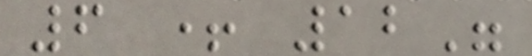6 + 12"
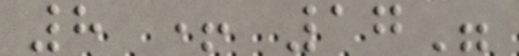8 + 17"
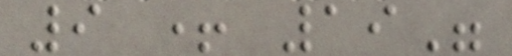9 + 19"
